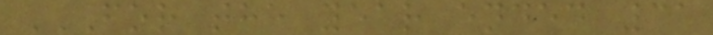FOR THE YEAR ENDED 31
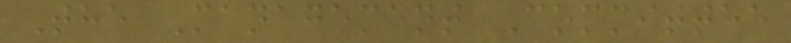The Management Committee
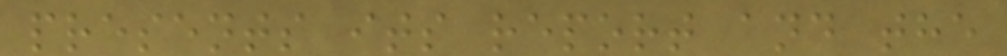presents its report and the
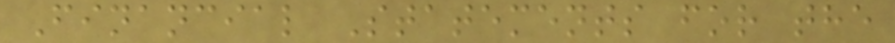Financial Statements for the
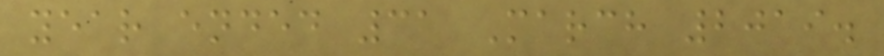year ended 31 March 2019.
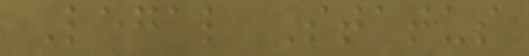Legal Status
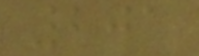201
